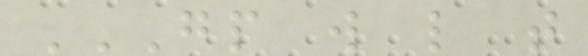GP W L T
